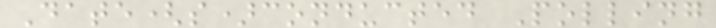Date(s)conducted Polling
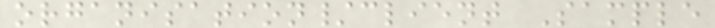organisation/client Sample
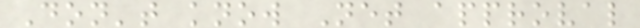Don't know Net approval
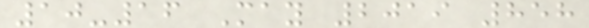10-16 May 2019 858
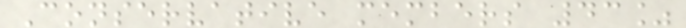Conservative members 43%
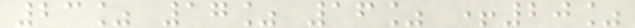23% 17% 16% +20%
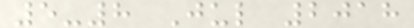5-8 Jul 2018
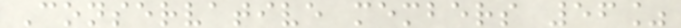Conservative members 56%
